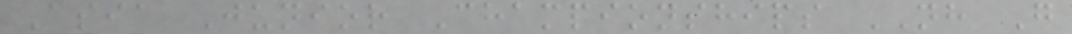Asia Junior Championships NH G
